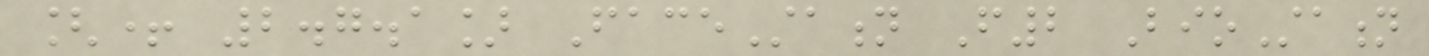[+ 2.7.1] FaceStation F2 BioStation
